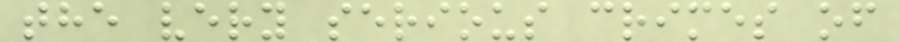the very serious crimes of
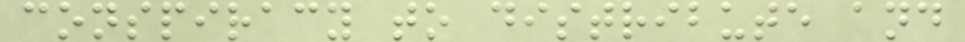conspiracy to distribute and
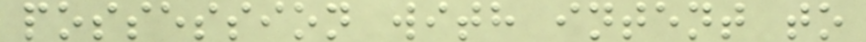possession with intent to
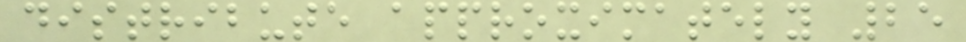distribute approximately 25
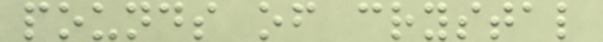pounds of crystal
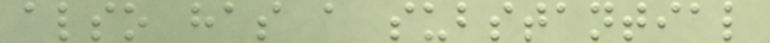also has a substantial
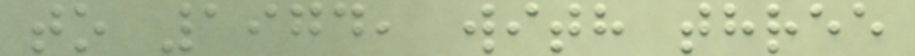to 1974, with three
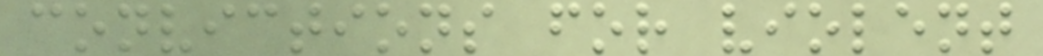convictions for violent
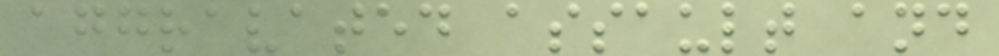aggravated assault and
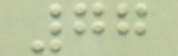77
